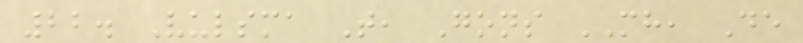22. Vulsma T, Gons MH, De
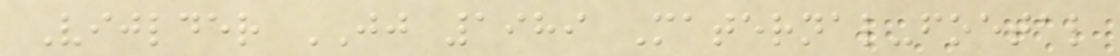Vijlder JJ 1989 Maternal-foetal
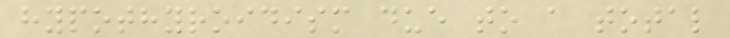hypothyroidism due to a total
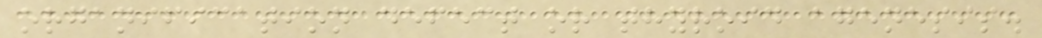organification defect or thyroid agenesis.
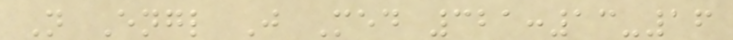N Engl J Med 321:13-16
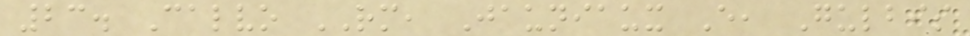23. Calvo RM, Jauniaux E, Gulbis
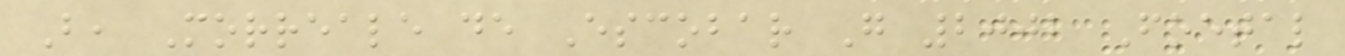B, Morreale de Escobar G 2002 Foetal
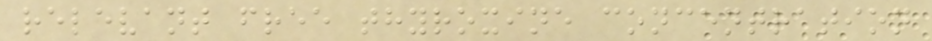relevant free thyroxine concentration
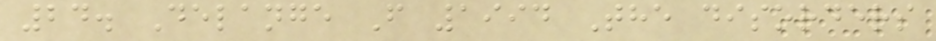24. Delange F 1994 The disorders
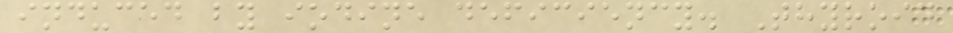induced by iodine deficiency. Thyroid
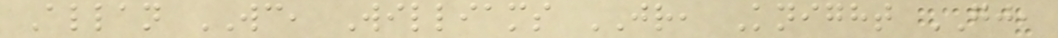Allan WC, Williams JR, Knight GJ,
